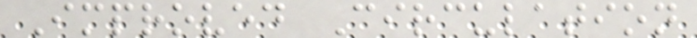Improved Circulation
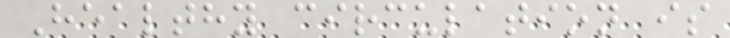Healthy circulation is
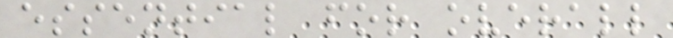essential for overall
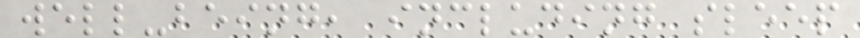well-being, including sleep
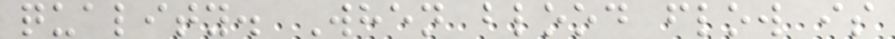quality. When blood flow is
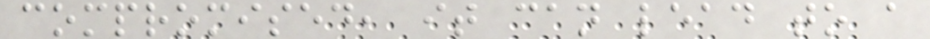compromised, it can lead to a
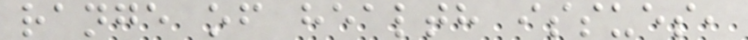range of health issues,
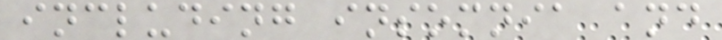including insomnia and
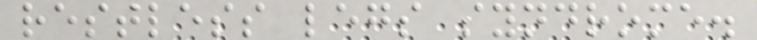restless legs syndrome.
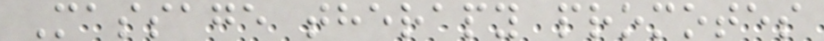Massage therapy promotes
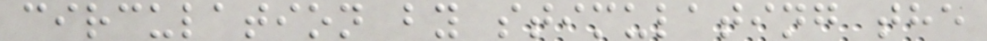circulation by stimulating the
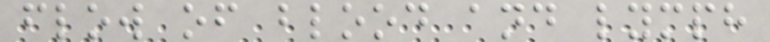flow of blood and lymph
